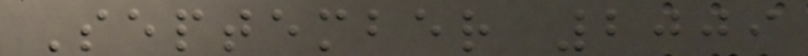September 2009
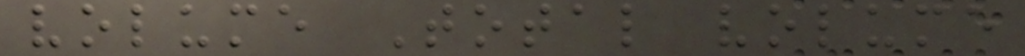volume Total volume
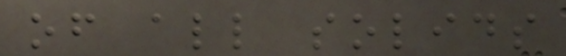of all solids
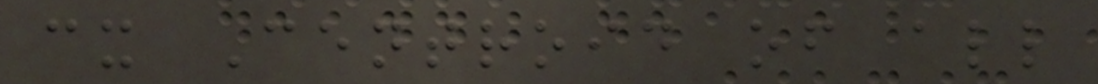cx Centroid of all
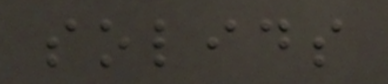solids
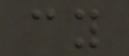cy
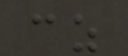cz
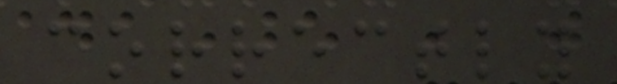correctly
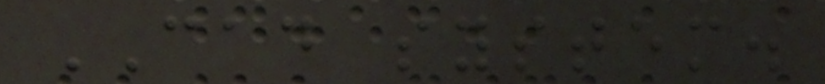CAD system.
